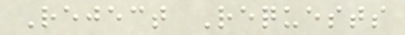Reject Requests
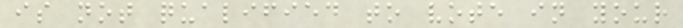is not qualified to vote in your
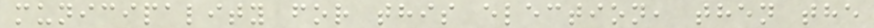municipality for this election, then the
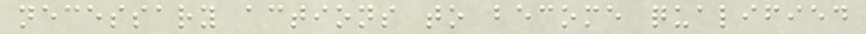necessary actions to become qualified
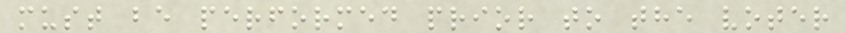must be performed prior to the voter
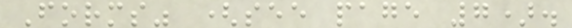Forms" (see page 7).
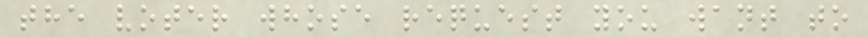the voter whose request you want to
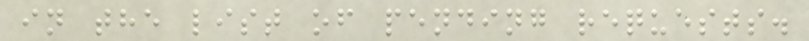in the list of pending requests.
